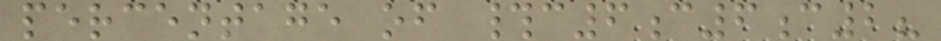percentage of #c6c6c2?
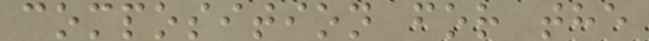composition for the
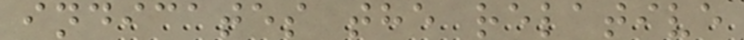indicates the relative
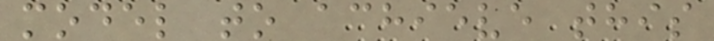model to achieve this
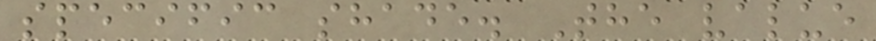specific shade. The value
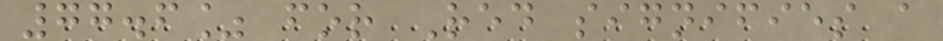77.6% for Red signifies a
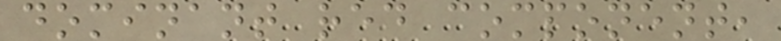dominant red component,
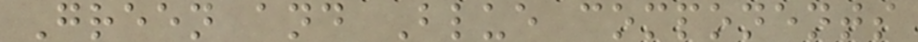Green and Blue components
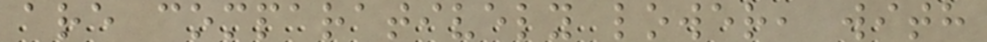are comparatively lower, with
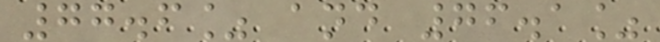77.6% and 76.1%
